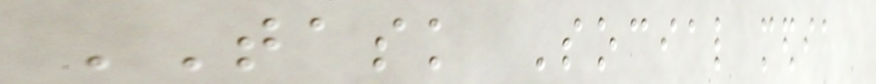TASK Social media
